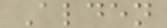Alden
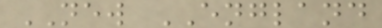NEW ENGLAND
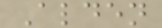Alden
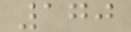170
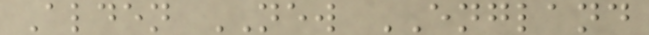Alden NEW ENGLAND
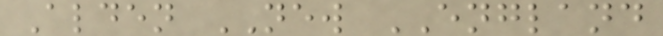Alden NEW ENGLAND
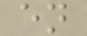en
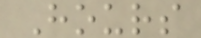Hours
